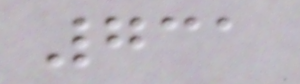731
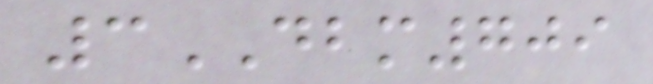3DBM709
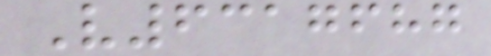V6317687
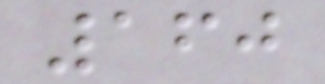160
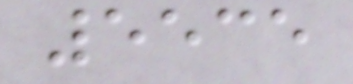5535
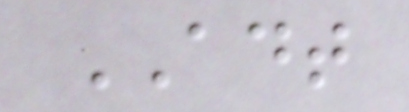ADT
